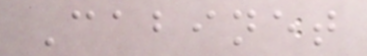Cabinet
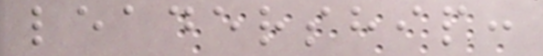leadership:
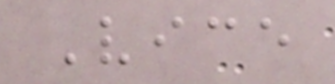Vice
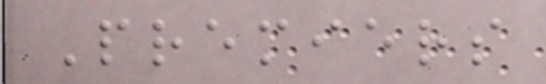Premiers
